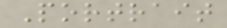Portrait
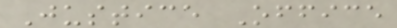Justice Office
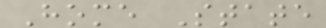Home State
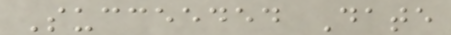Succeeded Date
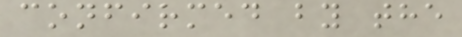confirmed by the
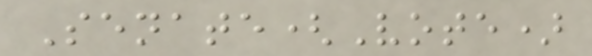Senate(Vote)
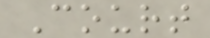Court
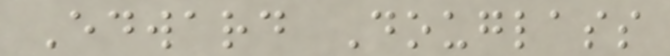Edward Douglass
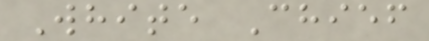White Chief
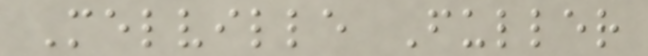Melville Fuller
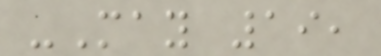-May 19,
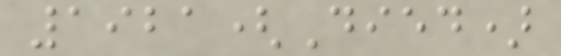1921(Died)
